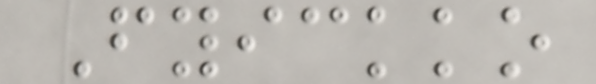Fyickko
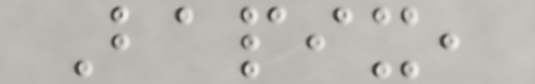Bapix,
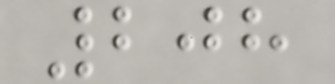208
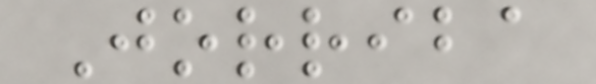Jorriba
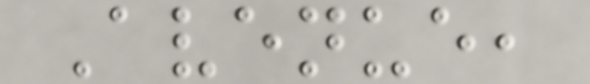Avenue,
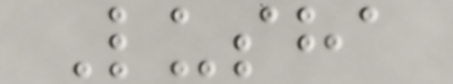Lusha
